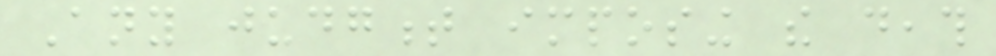Any judgment imposing the death
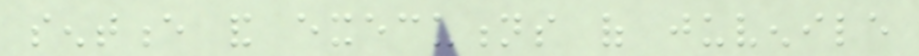sentence and executions of juvenile
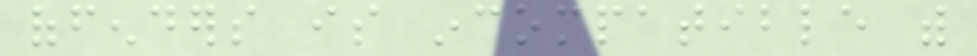offenders is incompatible with
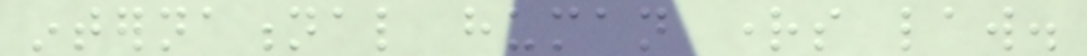international human rights law.
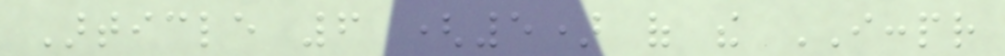Article 6 (5) of the ICCPR
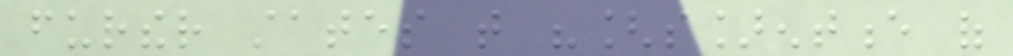further states that "[s]entence of
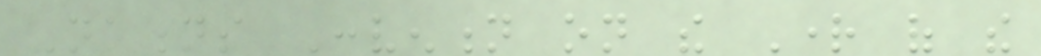Nations Convention on the Right of the
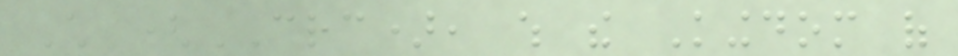Child (CRC), which the Kingdom of
